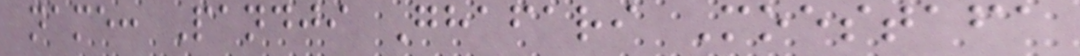name: Pandji Ghafari Moestafa
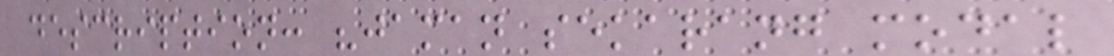description: "jaman sekarang modal
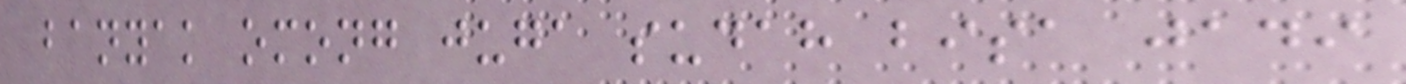banyak omong juga sudah bisa jadi
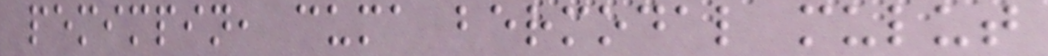pemimpin, cuma bermodal mulut
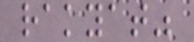rakyat"
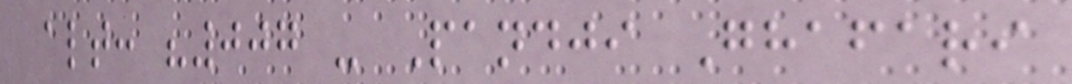alt: "007 - Pandji Ghafari
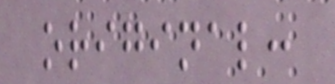original:
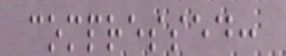compressed:
